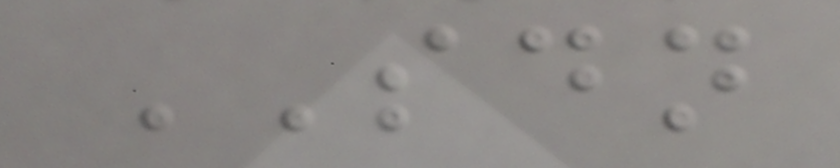SDN
